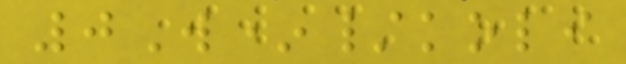0W*/koli
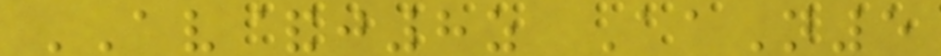AV&j8z AaN5
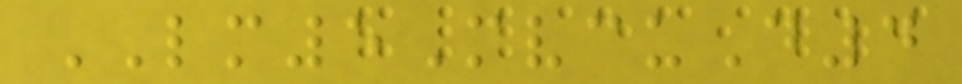LM5MvcuD4
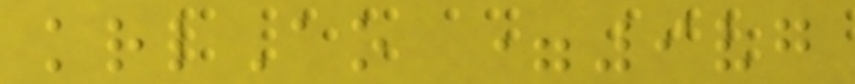krlAo =9vg
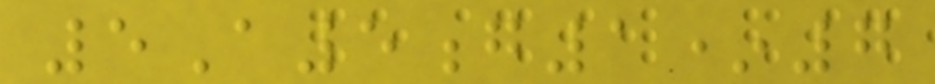5A5g1*7
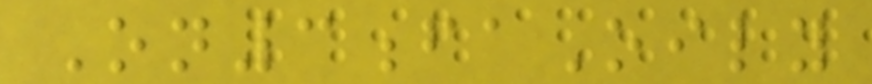On3faOily
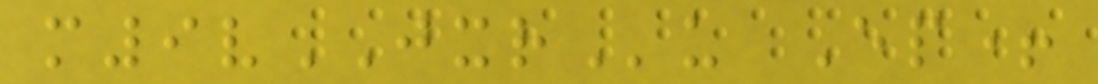m9vJXRu Ep+
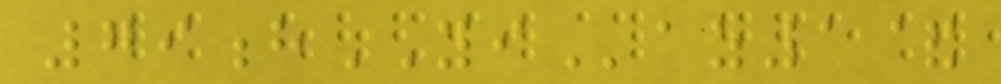79hYIaz1&
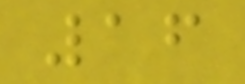16
